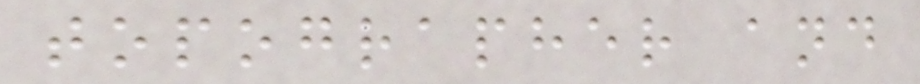topographer and
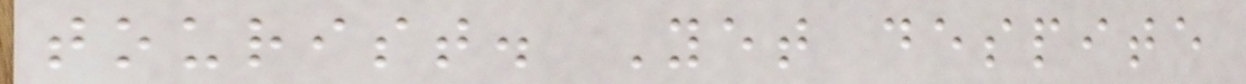tourist. Yet despite
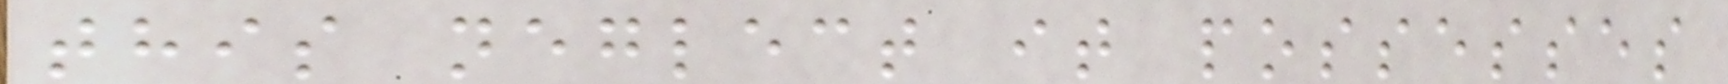this neglect it possesses
